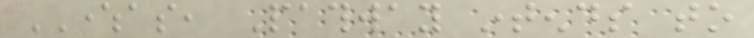WHEREAS, Pathway intends to
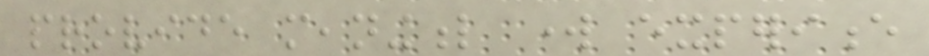provide meaningful work experience
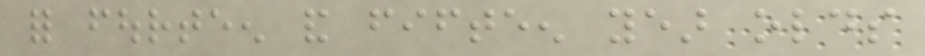for fourteen and fifteen year olds
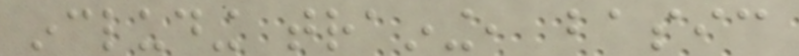including training, basic
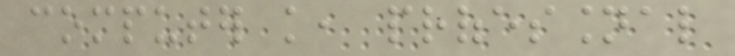computer knowledge, professional
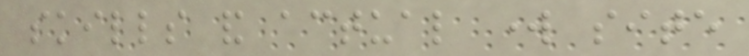skills and actual work site
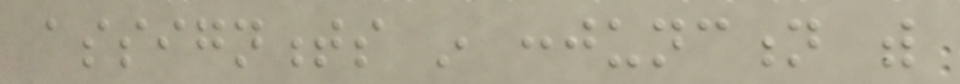assignments in conjunction with
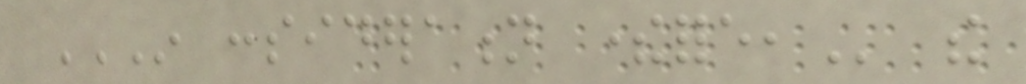IN CONSIDERATION THEREFORE, the
